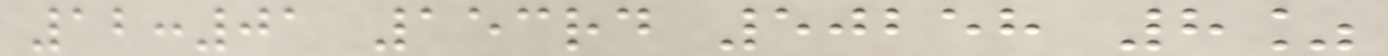12:01 153rd 50258 8%
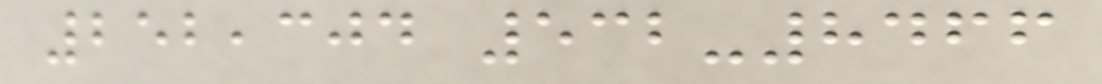252,304 532-8466
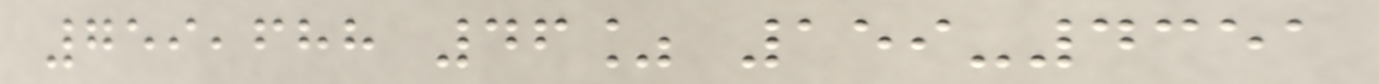759,688 46% 159-4351
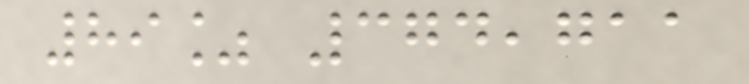89% 374,711
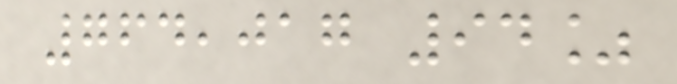764,017 94%
